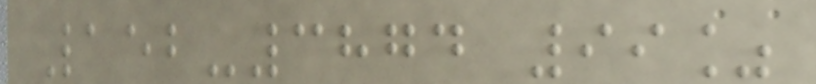152-3874 99%
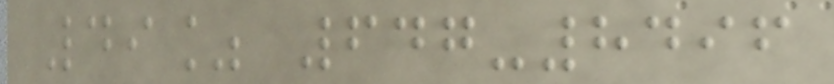49% 647-8496
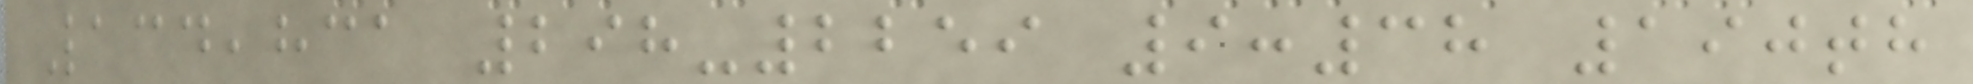134,831 298-2259 9:38 190th
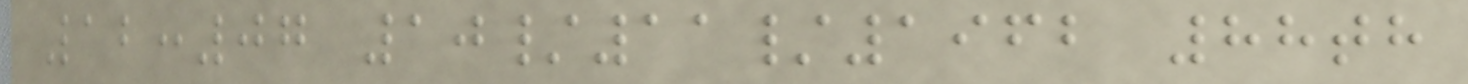12:07 10/11/1962 88th
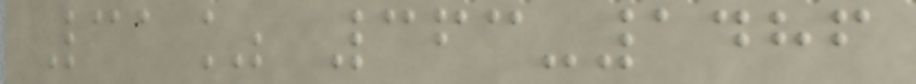31% 363-1486
